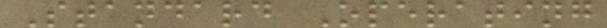Standard Operating
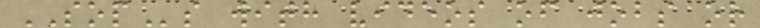SOPs with videos of jobs or
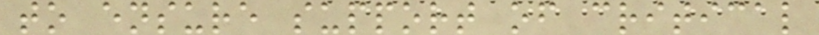to ensure support of critical
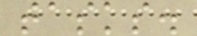tasks.
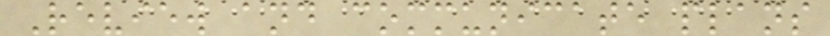Review and communicate plans
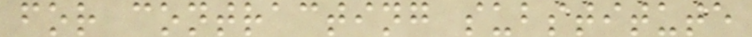for contracting substitute
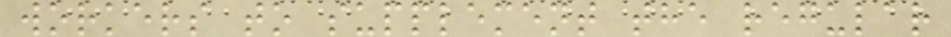workers to supplement the regular
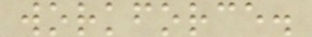workforce.
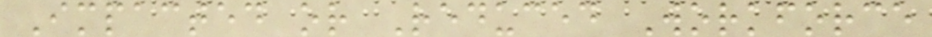Impacted or Reduced Workforce
